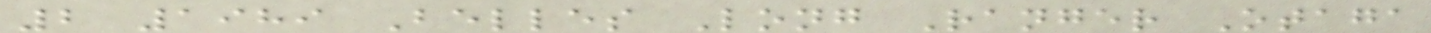2 1989 Belles Long Ranger Otaga
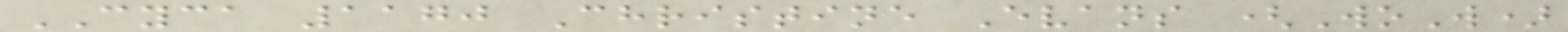CYCA 1170 Christine Evans (WoW)
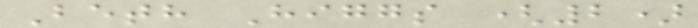Beth Higgs (2)
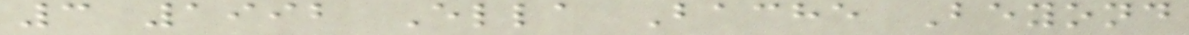3 1992 Ella Bache Beyond
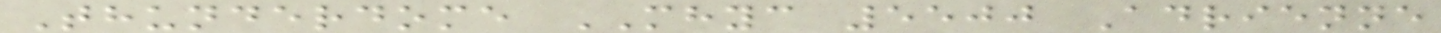Thunderdome MHYC 5500 Adrienne
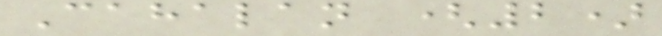Cahalan (2)
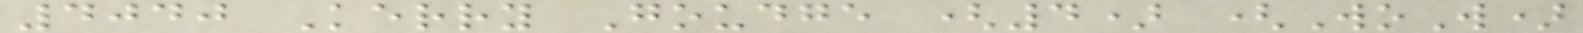4040 Kerry Goudge (4) (WoW)
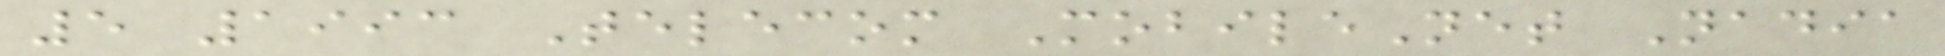5 1993 Telecom MobileNet Nadia
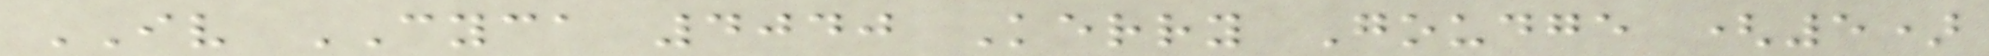IV CYCA 4040 Kerry Goudge (5)
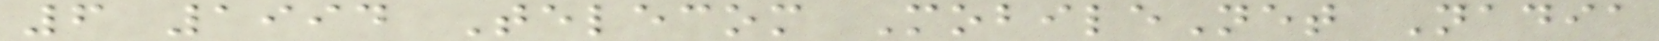6 1994 Telecom MobileNet Nadia
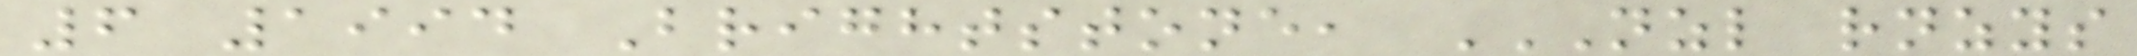6 1994 Brightstone, NZL RNZYS
